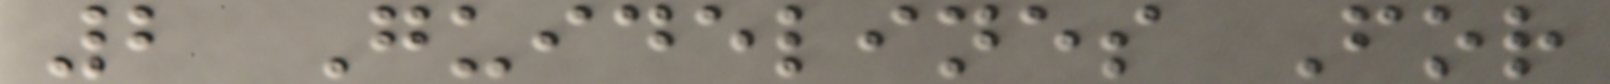2 Guidelines For
